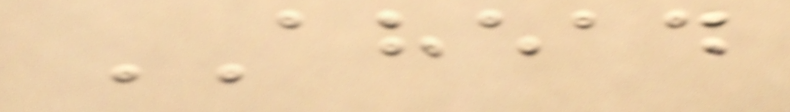AHEAD
